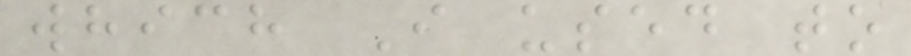which I used to
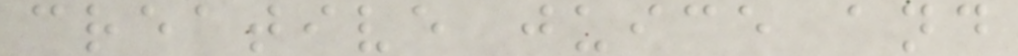creative juice and
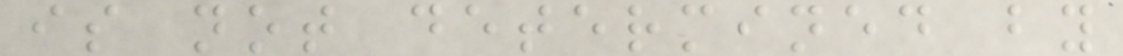is not determined by
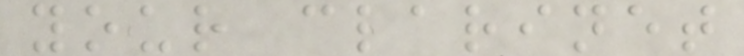your clarinet
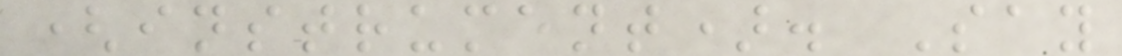(instrument). Say
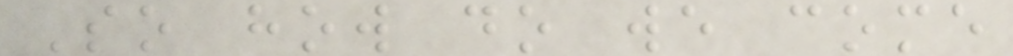So how do we come
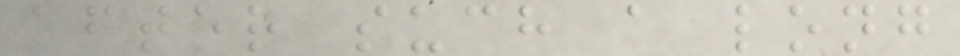after such a long
